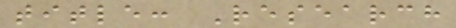title: Research
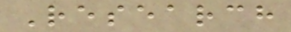Research
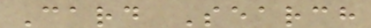Card Search
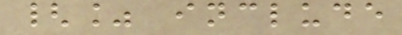{% include
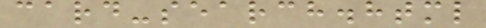card-search.html
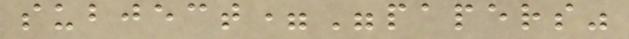subject="papers"
